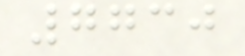7730
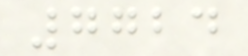7724
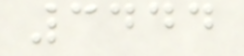3444
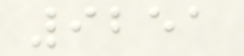9251
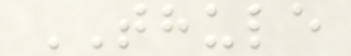THULE
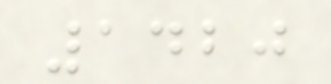1420
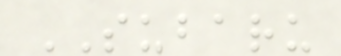SUBARU
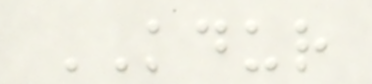KDUR
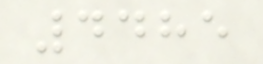4485
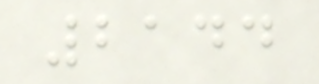2144
